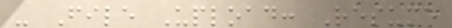- File Upload: Resume
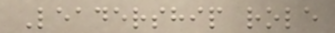Leadership role
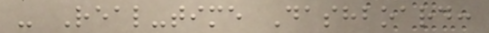- Real-time Dashboard:
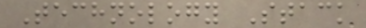Technology Stack
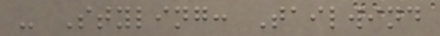- Styling: Tailwind
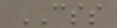CSS
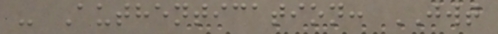- Authentication: JWT
